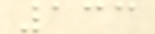133
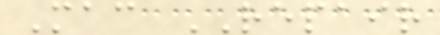Mac REPAIR
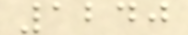1240
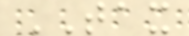TAX
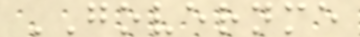GOVERNME
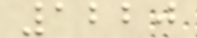1220
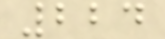224
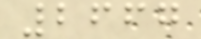2667
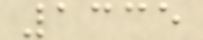1335
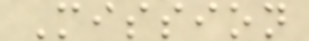Mission
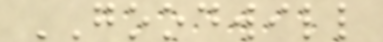GOODWILL
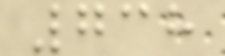738
